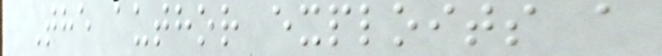The author exploits a
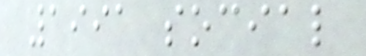1991 social
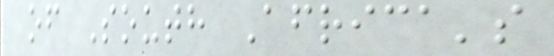of South Africa's
